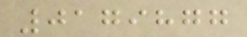0179877
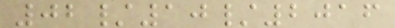02/10/2016
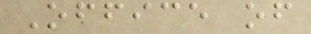Office of
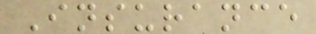Insurance
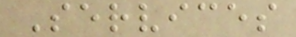Services
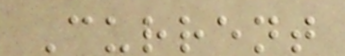Current
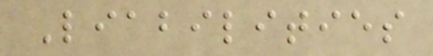Liabilities
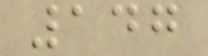147
